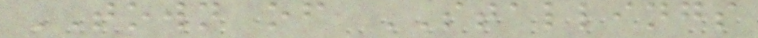TOWN of STALLINGS
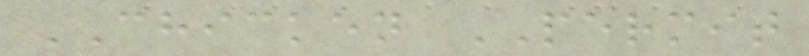CHICKEN PERMIT
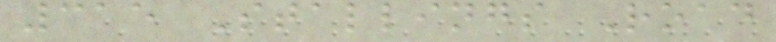315 Stallings Road
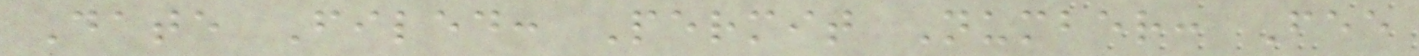Date Filed: Permit Number: Fee
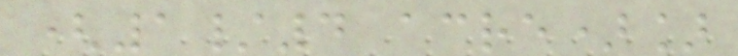(1/4 acre)]
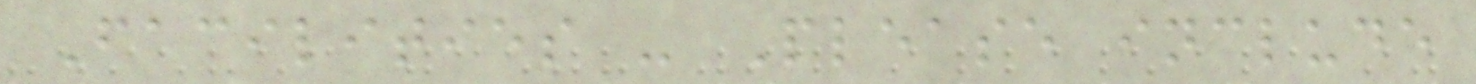Facilities - Please include
